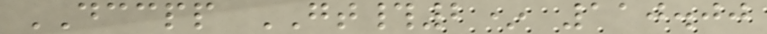DCCPP GT#2* 110.00
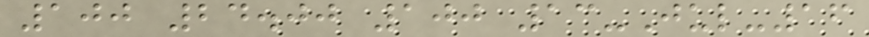100 24.00 100 13-Jul-16
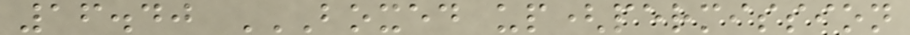16.40 BOXED UP(PERMISSION
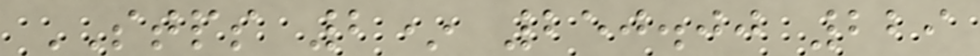STPS 2* 250.00 229
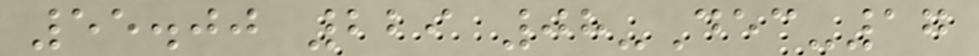55.00 229 08-Dec-17
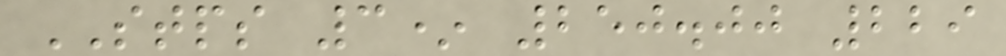STPS 3* 250.00 229
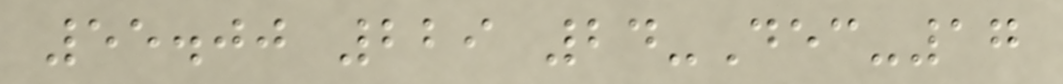55.00 229 24-Dec-17
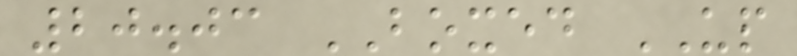20.03 BOXED UP
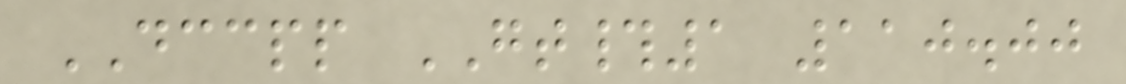DCCPP GT#1 110.00
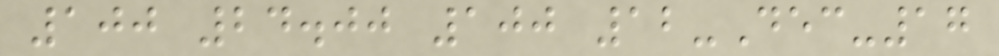100 24.00 100 12-Dec-17
